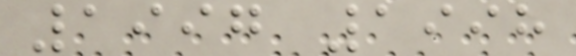1997 1998
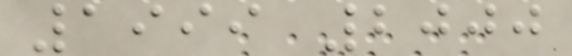1999 2000
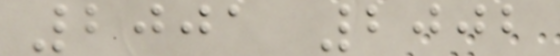2001 2002
